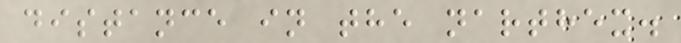distance in the narthex.
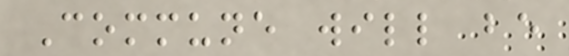Commune will be
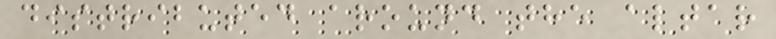distributed around the altar
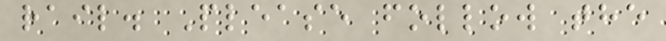rail. Please follow the
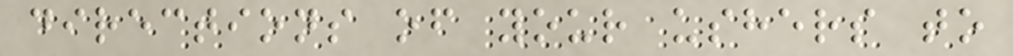directions of your ushers to
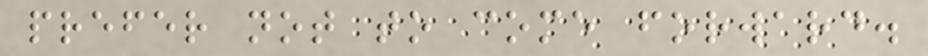prefer not to come forward.
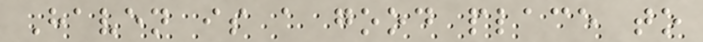Haven is a good place to
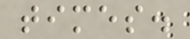times.
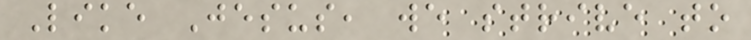Like Jesus, we strive to
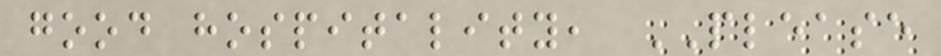good hospitality, PLEASE
